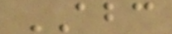ABC
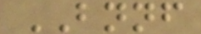BNNF
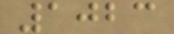1023
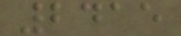2415
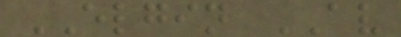ELGIN AV
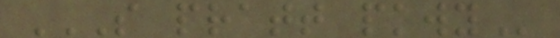S PRATT PKWY
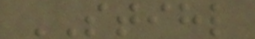STIHL
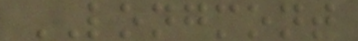LONGMONT
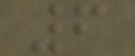6
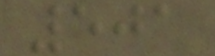501
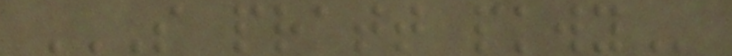S PRATT PKWY
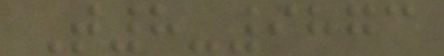T8-9873
